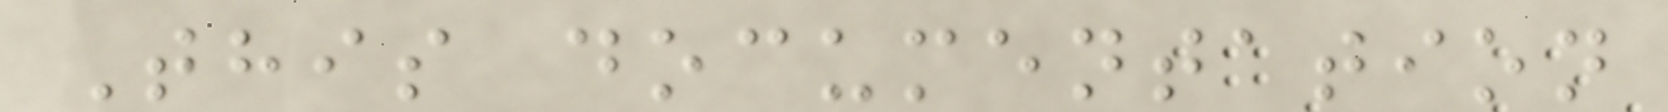This documentation
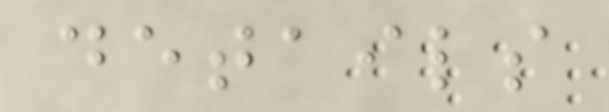details
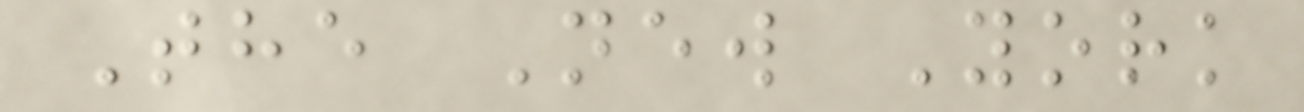The New York
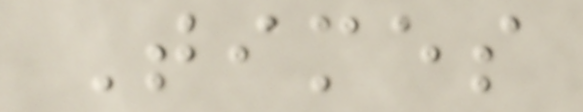Times
